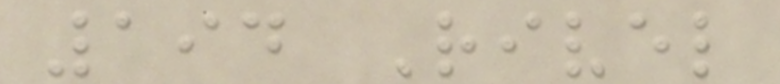194 Rivel
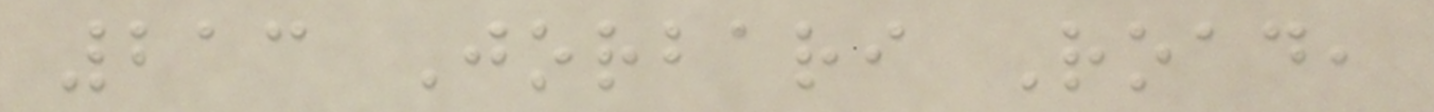213 Jorbari Road,
